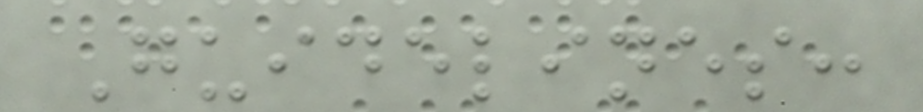Guidelines:
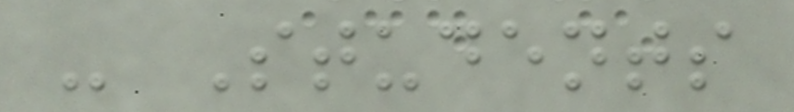- Students
